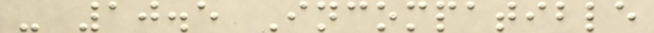- 10.5 Incompatible
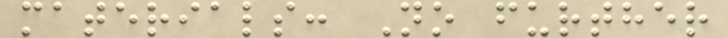materials: No further
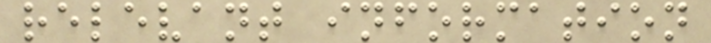relevant information
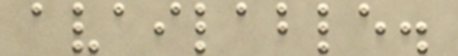available.
